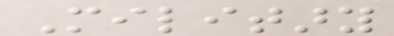Military
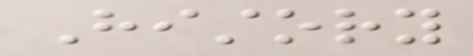History
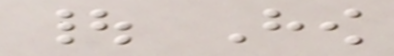| How
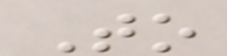To
